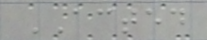ACTED
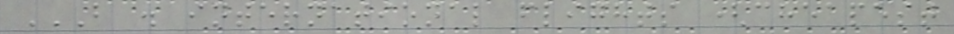B . INTERNATIONAL FLIGHTS (CHEAPEST
